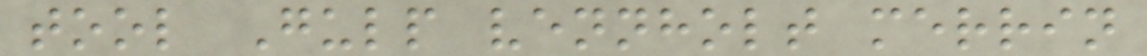tool Gulp vennholt merrin
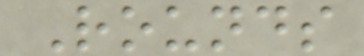Rounds
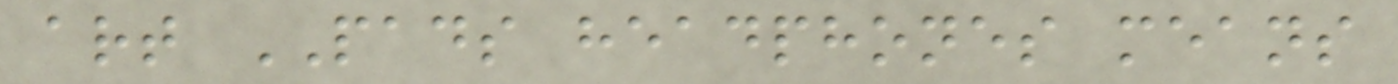art PADS headphones means
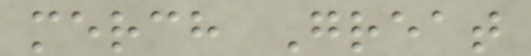merch Great
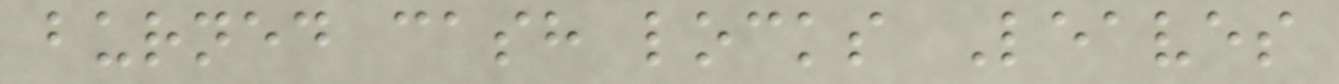burned cash locks Leaves
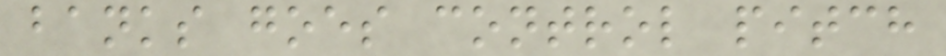banks goes control pitch
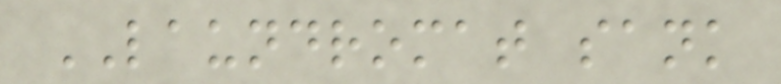LAUNDROMAT sank
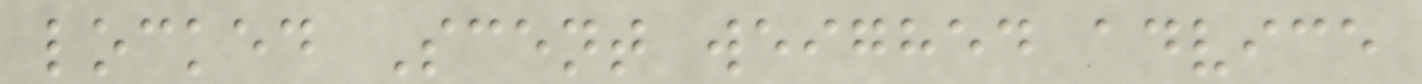locked Scent weighed advice
